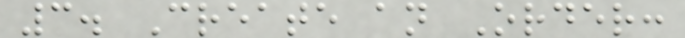3. Create an Order:
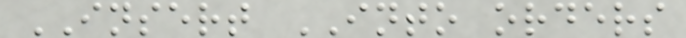INSERT INTO orders
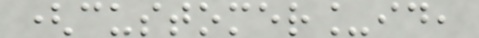(customer_id,
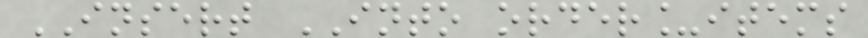INSERT INTO order_items
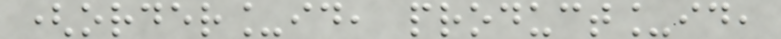(order_id, product_id,
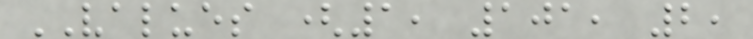VALUES (1, 101, 2,
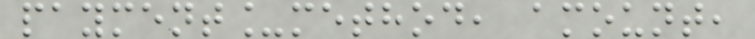payment_method, amount,
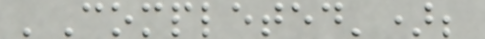'Completed');
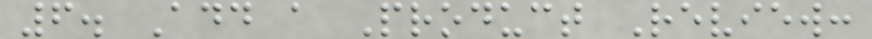6. Add a Product Review:
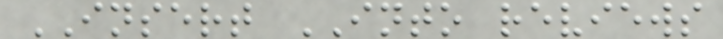INSERT INTO reviews
